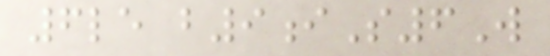6le b9iS6W
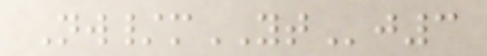Nw/mYTj3
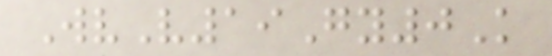WvV19Gy0K
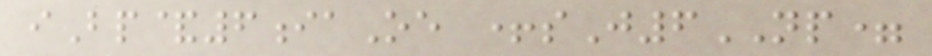iBp&6iaOe +sJ6NP=
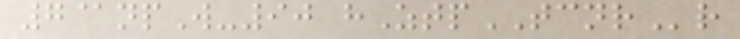7@npW-90 hZtpTCNRr
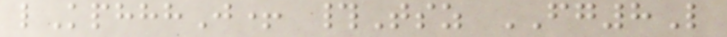lKphhhJ+ #Tsz FG8L
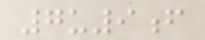7u9f
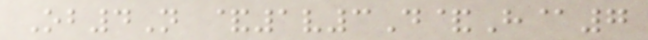Ob4N &1v3D&H@7
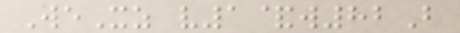WeXz v1&w82B
